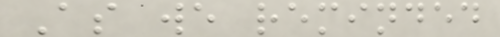As we reminded
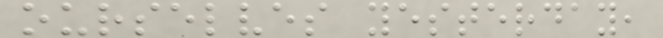ourselves yesterday,
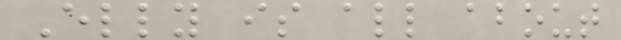Elly is all about
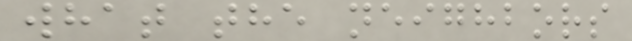what the neighbors
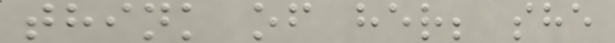think of her; she
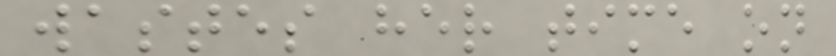wastes her time on
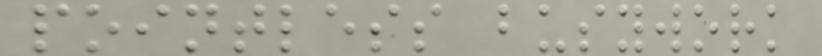pointless busywork
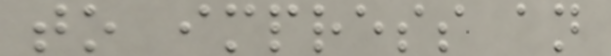to impress an
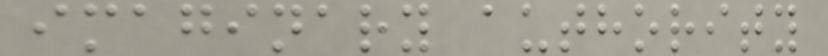imaginary authority
